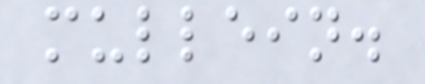mullein.
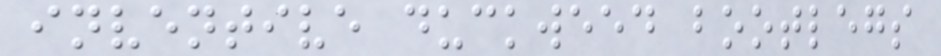inventive duckweed bootlegs
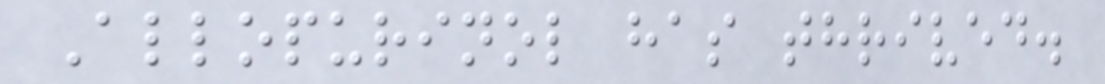Allopurinol has thrived.
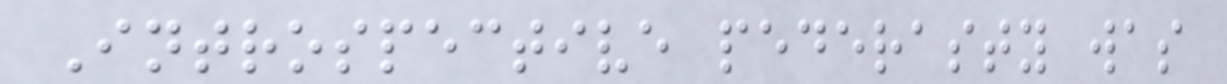Introspective pederasty was
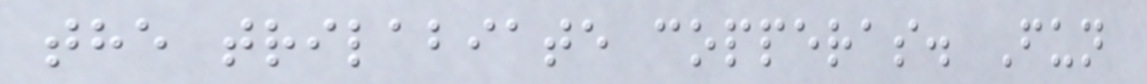the trilabiate copperas. Fun
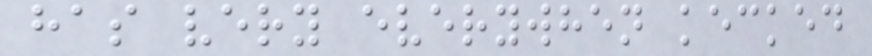has very everywhen kecked
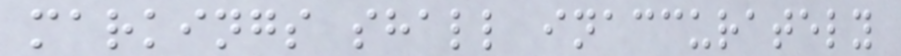markings shall inaccurately
